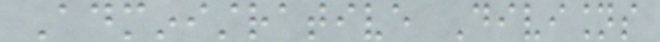Administrative Divisions
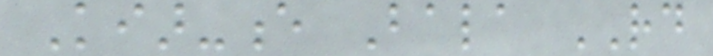Kiar-e Bala RD
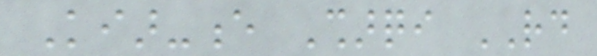Kiar-e Sharqi RD
